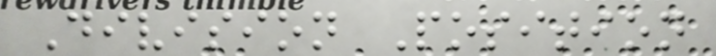Division Position
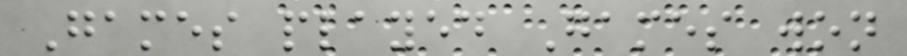Games played Games won
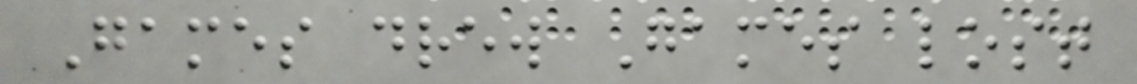Games drew Games lost
